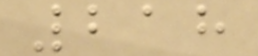218
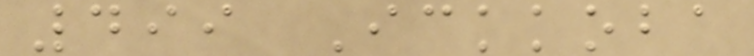499 Ickkoba
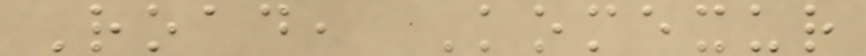Road, Komexur
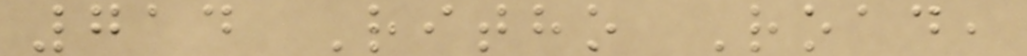714 Ritho Road,
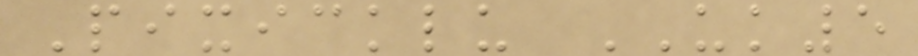Pixicklu UK5
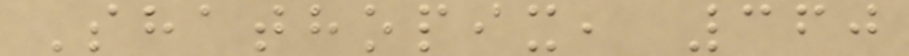Shathopix, 360
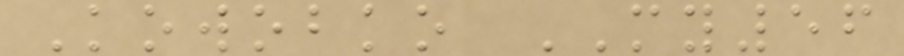Kowobko MY56
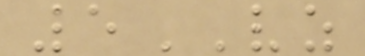5VZ
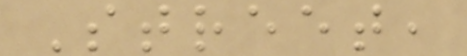Street,
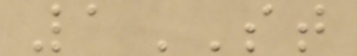1ST
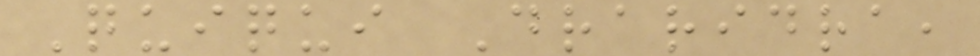Quiqui Draridra,
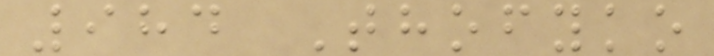984 Thofyko
